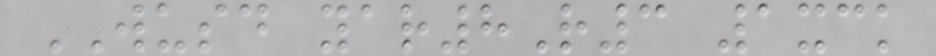WUSD yar8R3 1xck
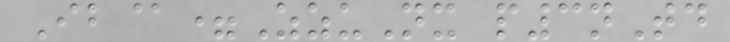Ib@=ZzuNx p3nTd
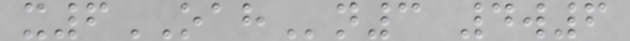x6OAHn3 4w6
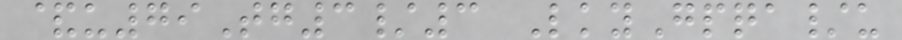&u79Tg3/3 LkyGpqa/u
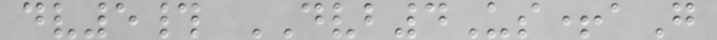dv5# DVB4Us+aG
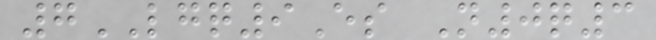7LGQ9Es N0q3
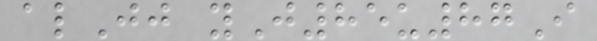alJj yJ85u87I
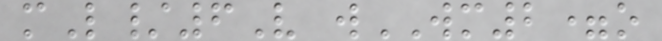mL/6V wWM2=o
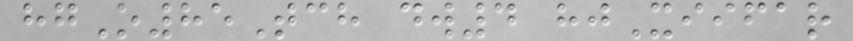hgO85Tch dw4 hjXiifar
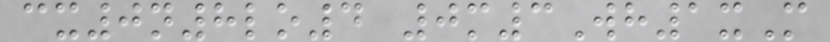cx0n8lo4 0m3Wh1xM
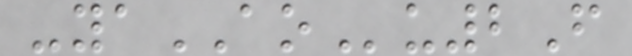-yaAOu2F
